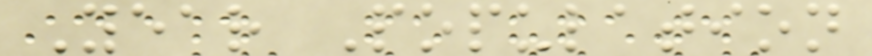Year Population
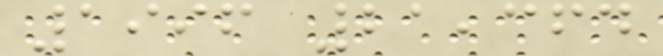1996 21,364
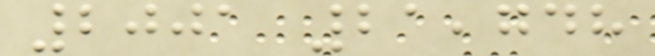2001 21,748
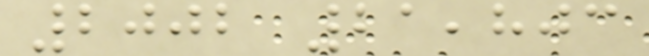2002 21,803
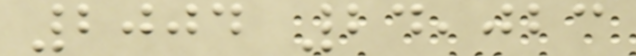2004 24,023
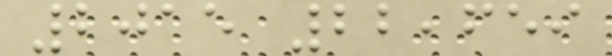2015 22,659
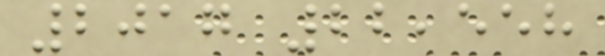2017 22,558
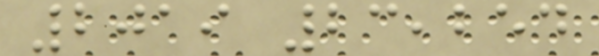2019 23,254
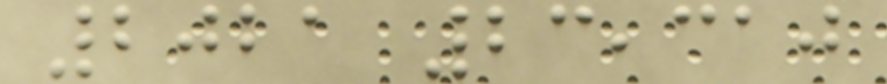2021 23,310
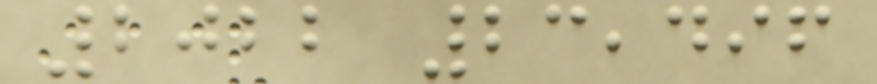2022 23,496
